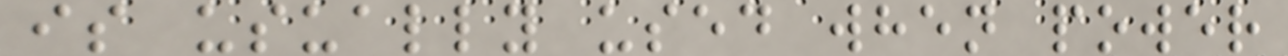is usually used when power
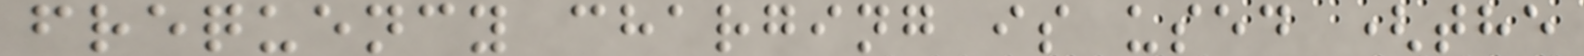frequency charging is used (the
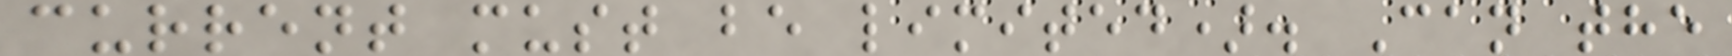current must be limited). Can the
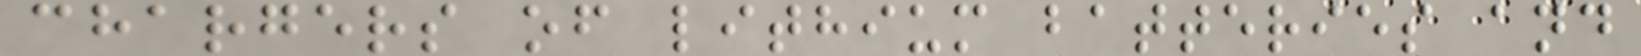chargers of lithium batteries and
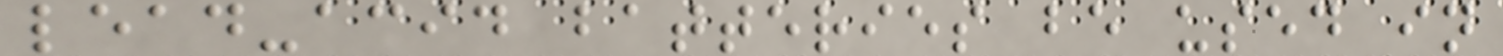lead-acid batteries be used in
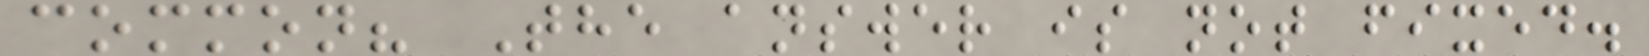common? The answer is not fixed.
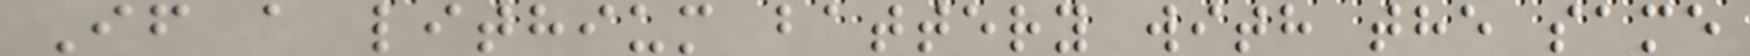If a lithium battery with the same
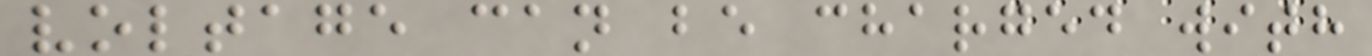voltage can be charged with
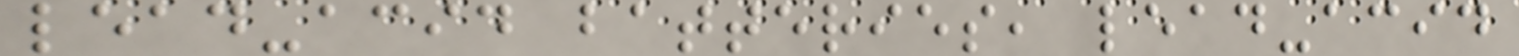lead-acid batteries, lead-acid
